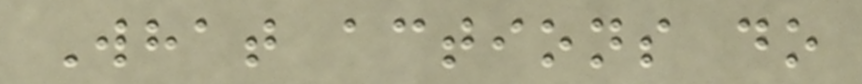What actions do
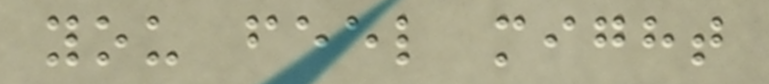you feel might
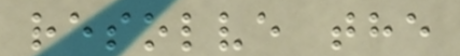resolve the
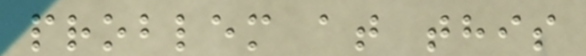problem at this
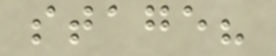stage?
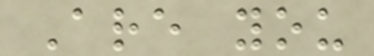Are you
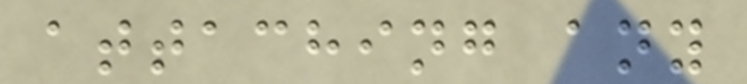attaching any
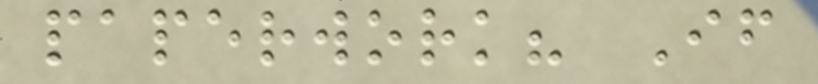paperwork? If
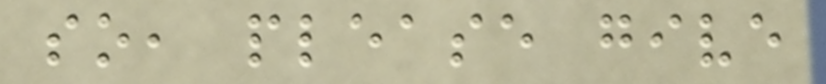so, please give
